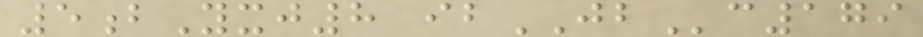5bYxj8 ibJBc179
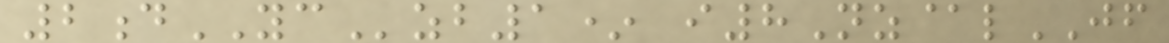2dYCzb1* i8Nz@lJF
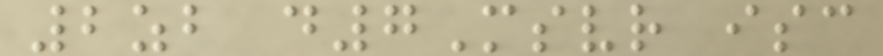2zb d7Msvr isc
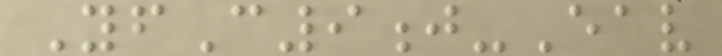YfC9j-Eav
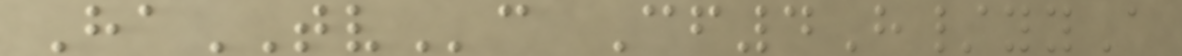HaTVc Cf4H/yyA
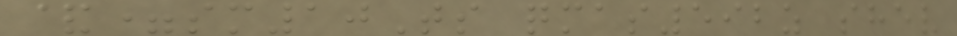&=sm10Ts qmas592z shev
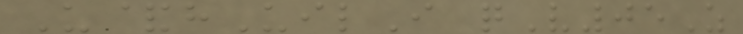U&hUilI qV05Z
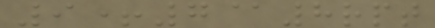9+7@8rpt
